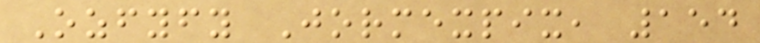Ozfyfy Jormexpix, 154
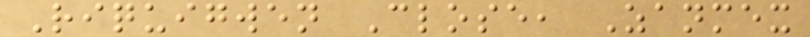Riquigwen Close, Zanmex
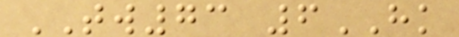TW73 6HK
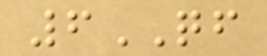6QF
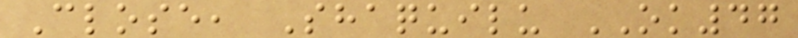Close, Shaquilu OK47
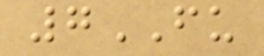7FU
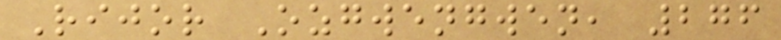Rijor Ozgwengwen, 276
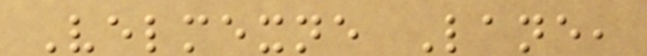Velmexne Lane,
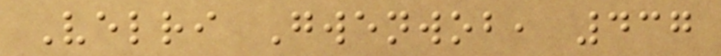Velri Gwenwob, 437
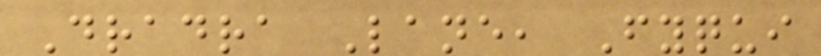Dradra Lane, Fyqui
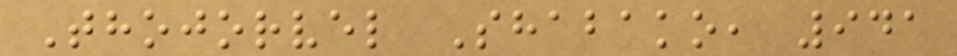Thojorvel Shabako, 941
